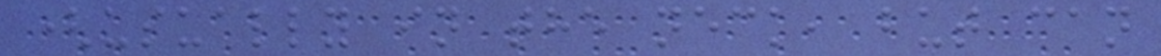(usually in the neck, but can
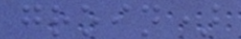groin)
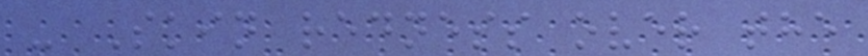- Skin redness over the
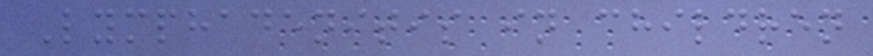Lymphadenitis in children
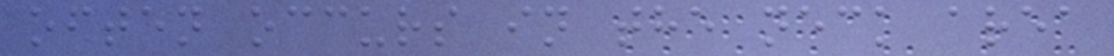often occurs in the neck area
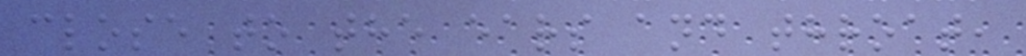close to the ears and throat,
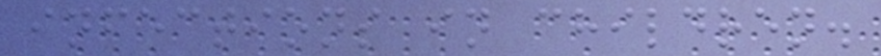infections in children.
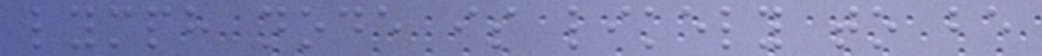lymph node is likely to be
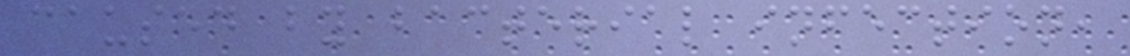caused by bacterial infection,
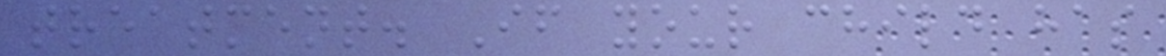treatment. If your child has
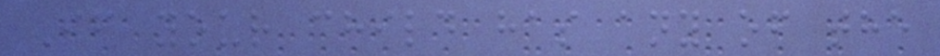If your child has any of the
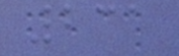231
